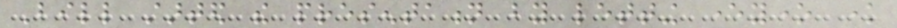Bill started the presentation by letting everyone know
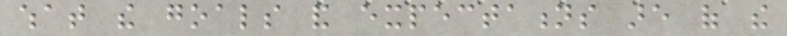what the goals and expectations are of the
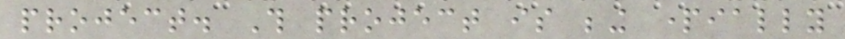project. This project is being partially
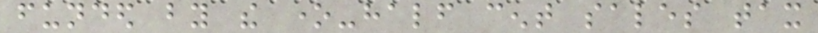funded by the one-half cent sales tax
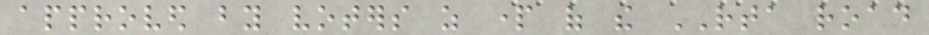approved by voters as part of the RTA road
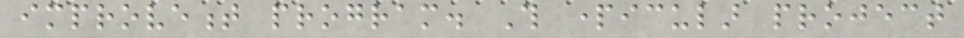improvement program. This particular project
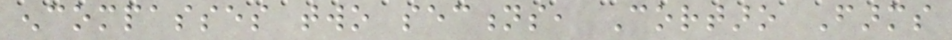encompasses two sections, Cortaro Farms
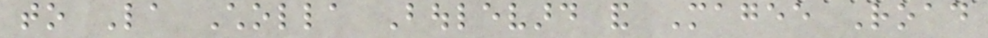to La Cholla Boulevard and Magee Road
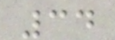34
